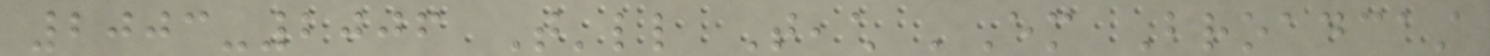2003-2006 That'll Teach 'Em Broadcast
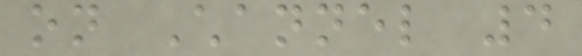on Channel 4
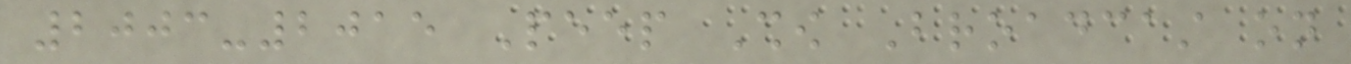2003-2015 Peep Show Broadcast on
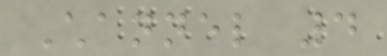Channel 4
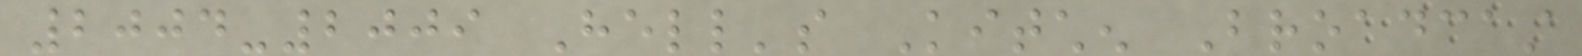2004-2009 Hell's Kitchen Broadcast
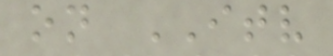on ITV
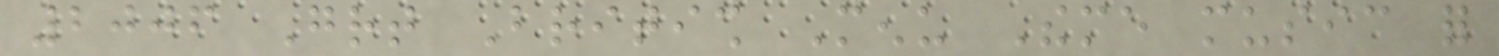2006 Great British Menu Theme music for
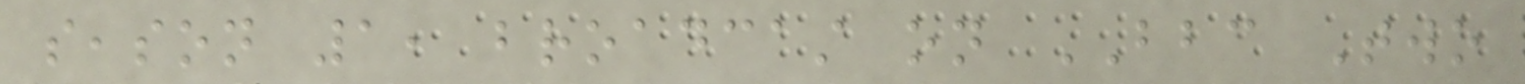season 1, broadcast on BBC Two
